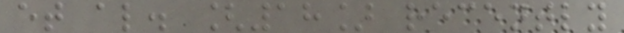et al. [18] recently
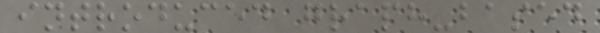introduced graph-based
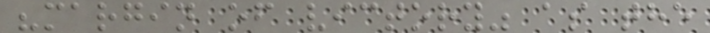"margin of victory" as the
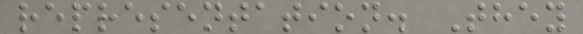representation. They
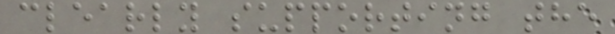clearly supporting the
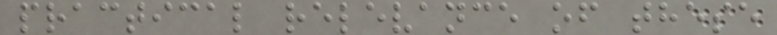practical relevance of these
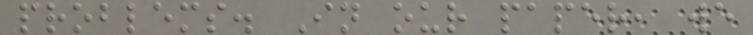problems. In our paper, we
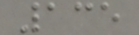135
